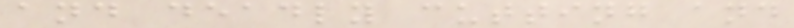and deadly cutting and
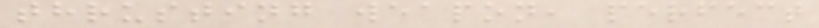thrusting weapon, perfect
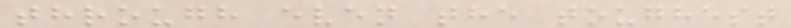through even the toughest
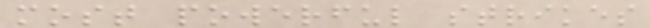most powerful strikes
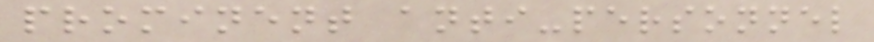prominent anti-personnel
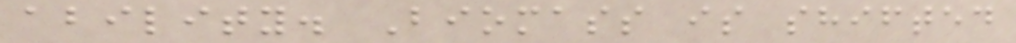ability. Biomass is shifted
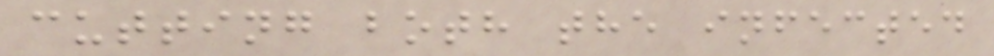cutting both the infected
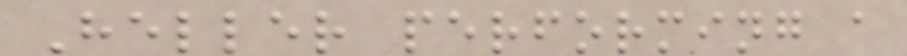Heller performing a
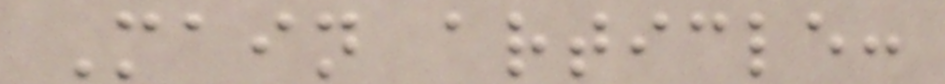Main article:
